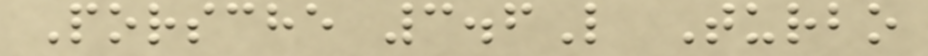Porsche 3.6L Turbo
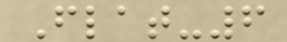Flat-6
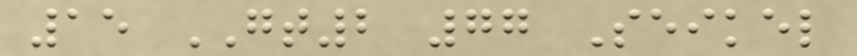15 GT2 77 Seikel
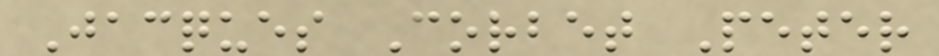Jacques Corbet Peter
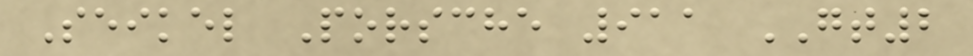Seikel Porsche 911 GT2
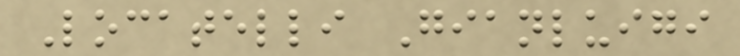Locatelli Gianluigi
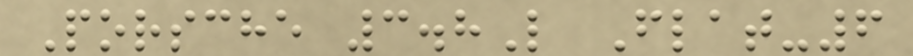Porsche 3.8L Flat-6
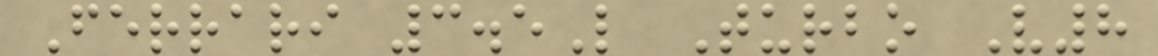Ferrari 3.5L Turbo V8
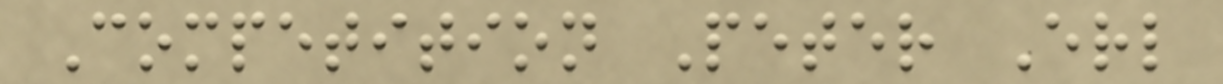Competition Peter Erl
